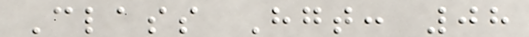Class Hgt: 08
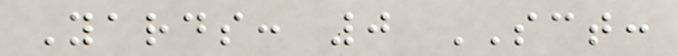Yards: 0 SCT:
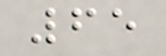65
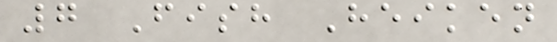7 Fish Heiken
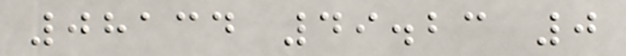08134 49.23 0
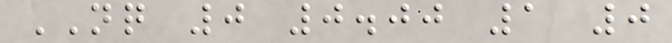NQ 0 0.00 1 0
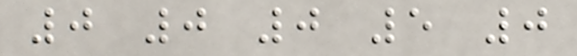0 0 0 5 0
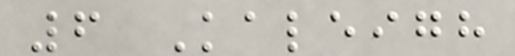6 Kaleigh
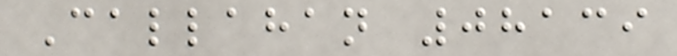Callahan 08139
